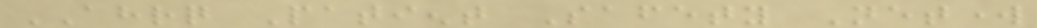AHRQ Patient Safety Network
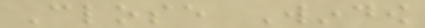Close Window
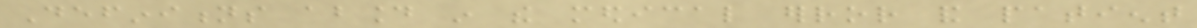Definitions abound in the medical error and patient
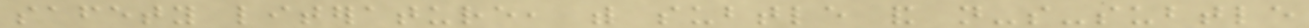safety literature, with subtle and not-so-subtle
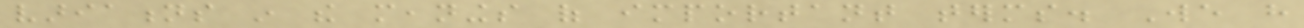variations in the meanings of important terms. We have
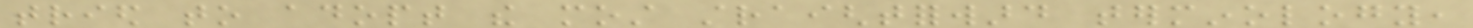tried to adopt the most straightforward terminology,
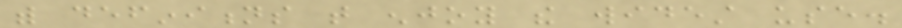with definitions that enjoy the widest use.
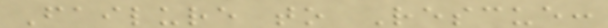Failure to Rescue:
